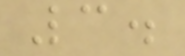3.
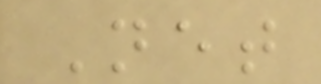Net
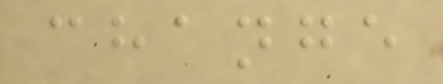change
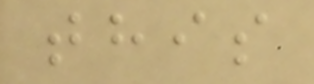this
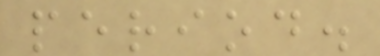period.
